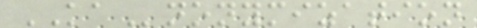KAnonymization
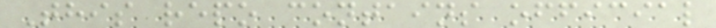This repo contains official
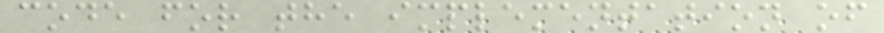code for the implementation of
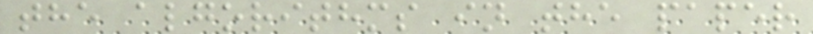the algorithms in the paper
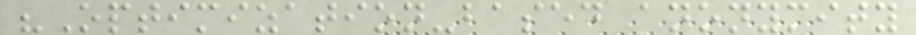"Optimization-based anonymity
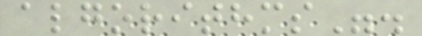algorithms".
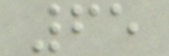65
